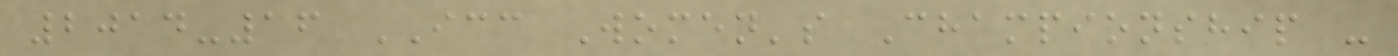2014-16 ICC Women's Championship -
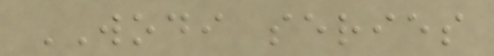WODI series
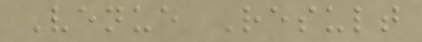Venue Result
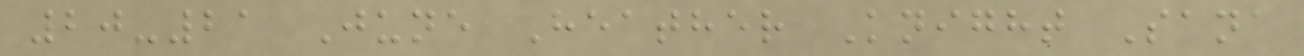20-21 June Heather Knight Sana
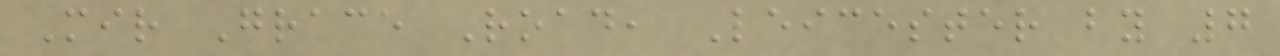Mir Grace Road, Leicester by 7
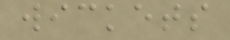wickets
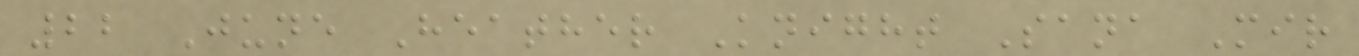22 June Heather Knight Sana Mir
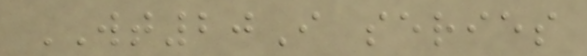WT20I series
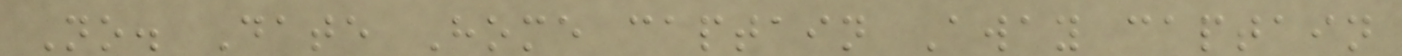No. Date Home captain Away captain
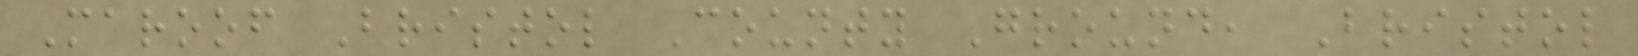Maroof Bristol County Ground, Bristol
